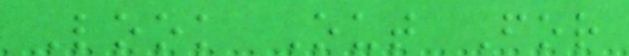Look Out For
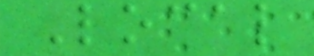Local
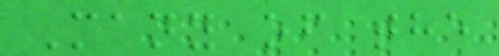Many of the
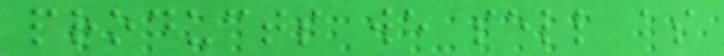products we sell as
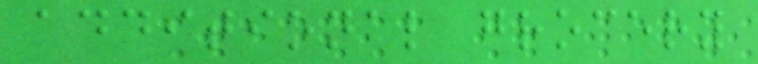additional grocery
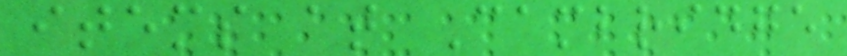items at Cambridge
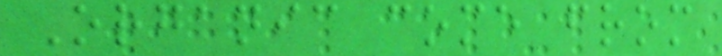Organic come from
